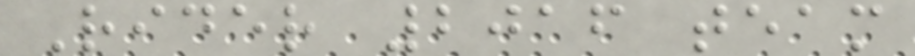Rider 2016 team
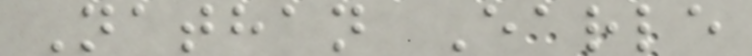Nathan Earle
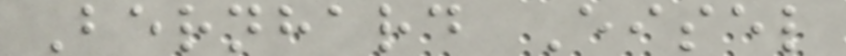Bernhard Eisel
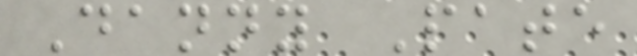Danny Pate
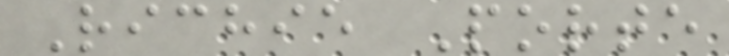Richie Porte
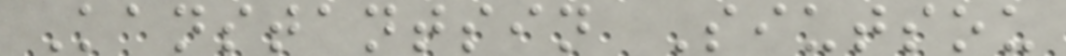Kanstantsin Siutsou
